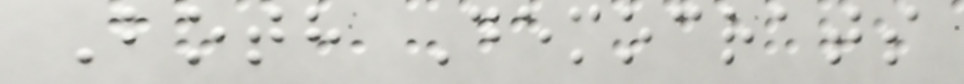Both Democrats
